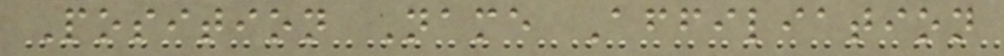Position Name Affiliation
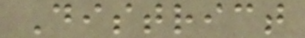District
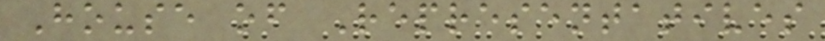House of Representatives
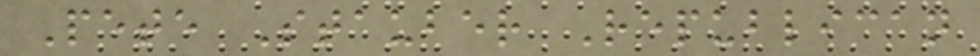Pete Stauber Republican
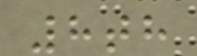8th
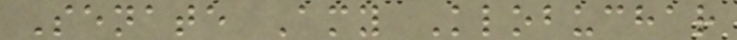Senate Amy Klobuchar
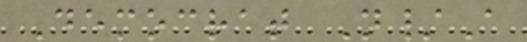Democrat N/A
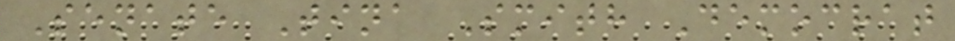Senate Tina Smith Democrat
